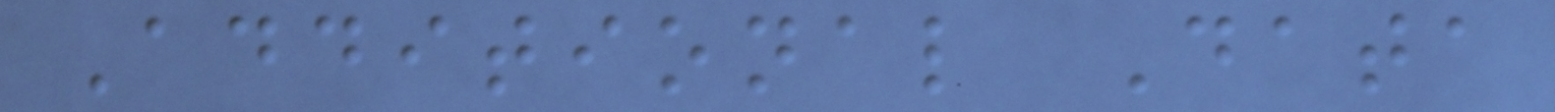Additional Data
